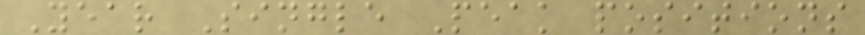Year Single Peak positions
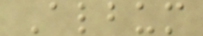Album
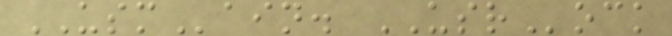USMain. USRock
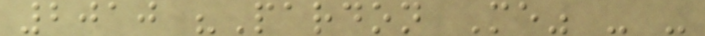2010 "Pardon Me" - -
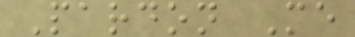Pardon Me
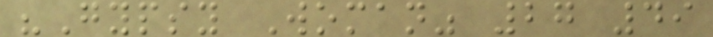"Gypsy Woman" 27 49
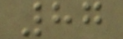87
